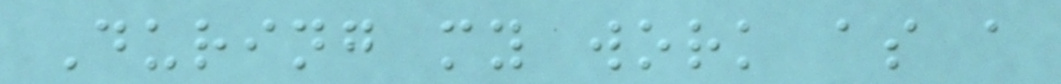During my work as a
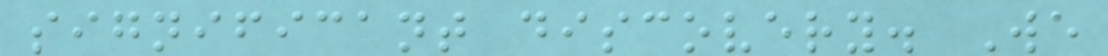significant discovery. We
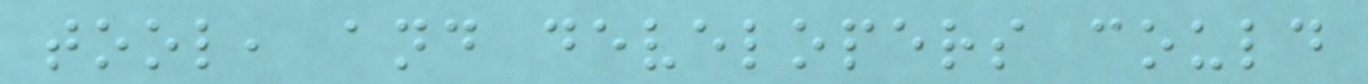tool, and developers could
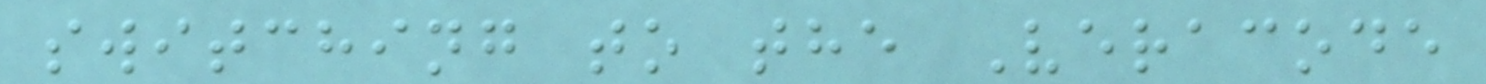switching to the Veracode
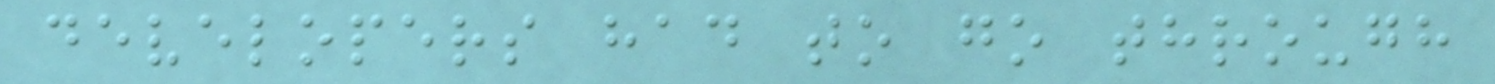developers had to go through
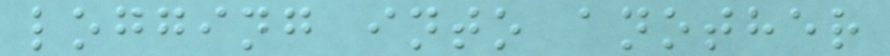logging into another
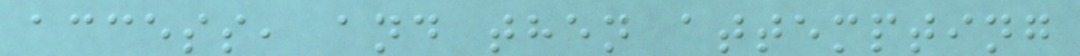access, and then attempting
